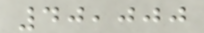40,000
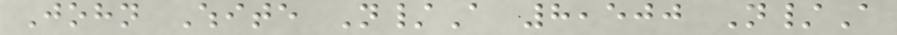John White N/A 8,500 N/A
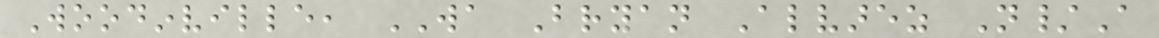Woodinville, WA Bryan Alvarez N/A
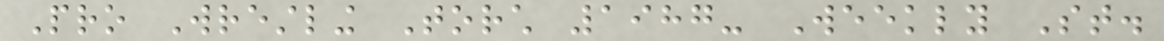Pro Wrestling Torch 1987- Weekly St.
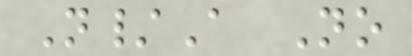N/A No
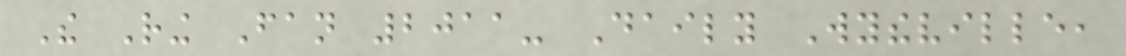The Ring Fan 2011- Daily Wytheville,
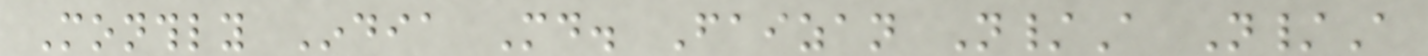Monthly India Md. Faizan N/A N/A
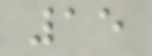15
